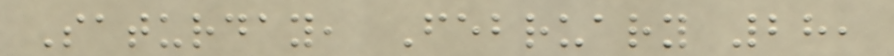Saturday, February 28,
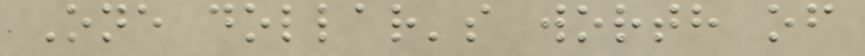One dollar's worth of
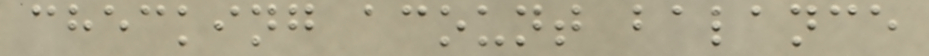checking acount balance
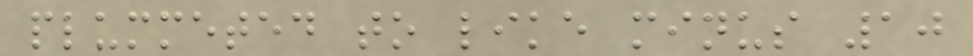plummeted to like minus 10
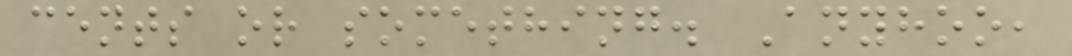cents or something. Anyhoo,
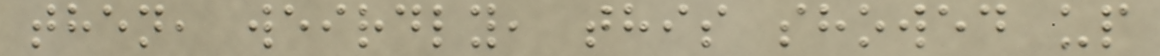then, weirdly, this showed up
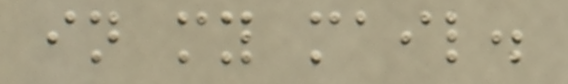in my mail.
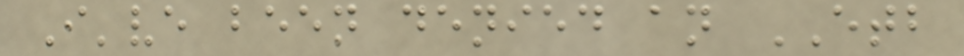I've been denied an ETB
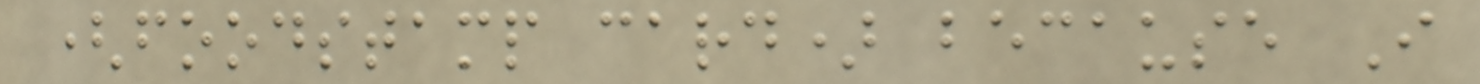(foodstamp card) because I
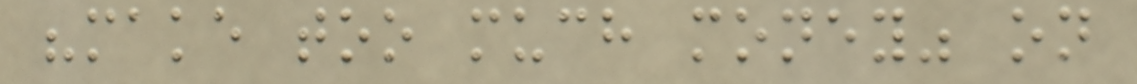"make too much money" on
